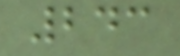243
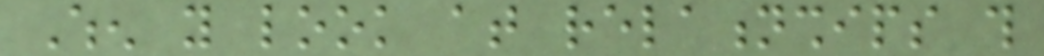When you look at relationships this
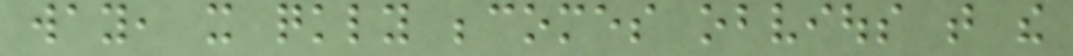way, it quickly becomes obvious that the
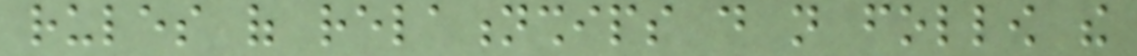rules of relationships do not follow the
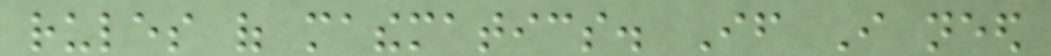rules of mathematics. If I need
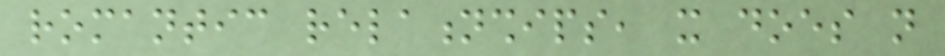romantic relationships, it does not
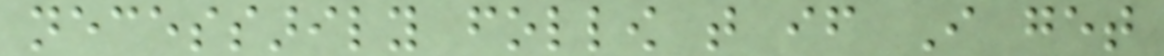necessarily follow that if I get
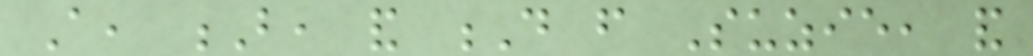A, B, and D from Suzie, and
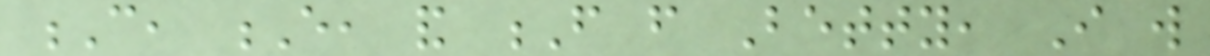C, E, and F from Betty, I will
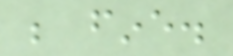be fine.
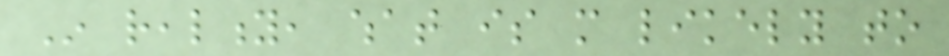In reality, what is more likely to
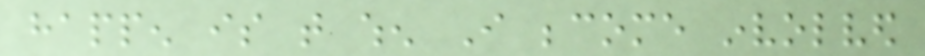happen is that when I become involved
